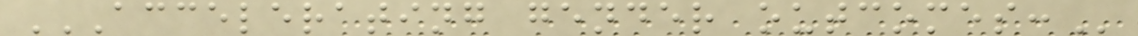ACCELERATING GENDER OUTCOMES:
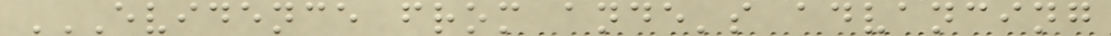EVIDENCE FROM ANDE'S ADVANCING
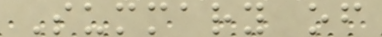Summary of
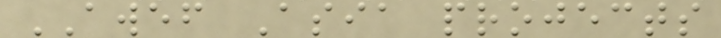AWEF Asia projects
